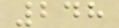248
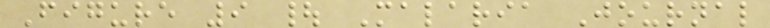Figure 9 | Malaria Journal
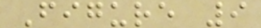Figure 9
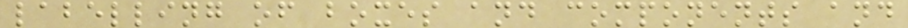labelling of boxes and components and
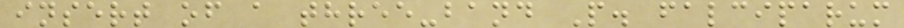insert of a three-band P. falciparum
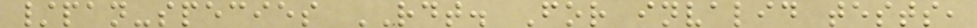/pan-species RDT. For invalid tests,
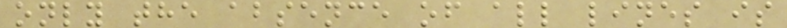only the absence of all lines is
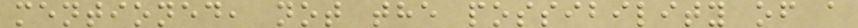mentioned, not the possibility of a
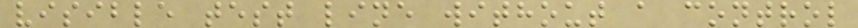visible test line without a control
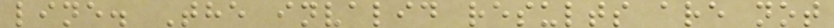line. The invalid results are not
